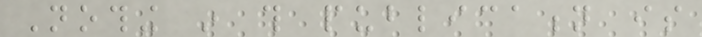Nothing in this publication is
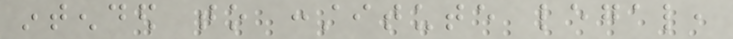intended to constitute legal,
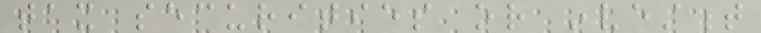tax securities or investment
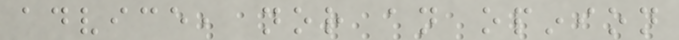advice, nor an opinion
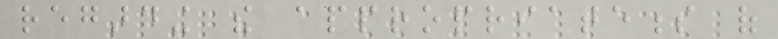regarding the appropriateness of
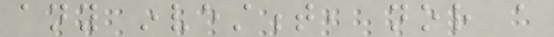any investment, nor a
